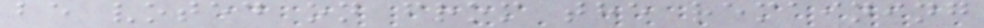be voted on from the remaining
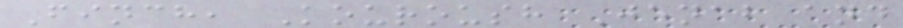Finch, Kouroush Jenab and
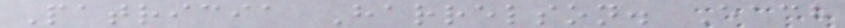Patricia Harrelson. Each
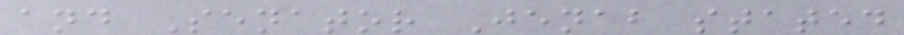and Senator Jenab stated
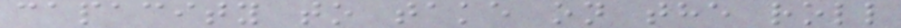capacity to take on the roll
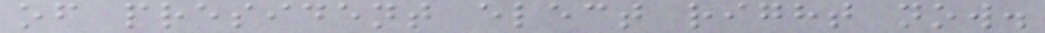of president elect right now.
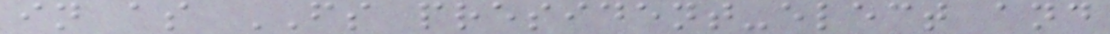in as FS president-elect and
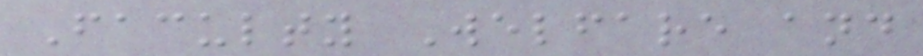Faculty Welfare and
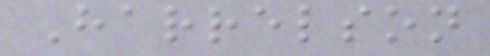Harrelson
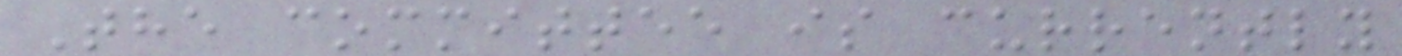The committee is currently
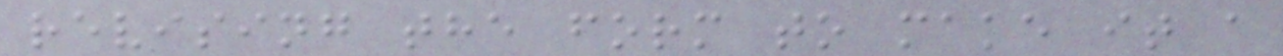revising the form to make it a
